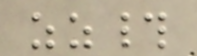zz#
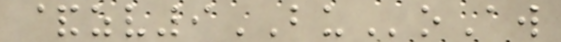&zv9BUoAw
